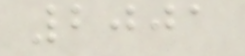2001
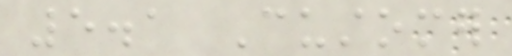5.1 Customer
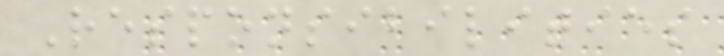Responsibilities
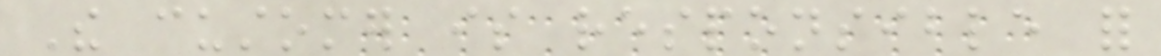The customer is responsible for
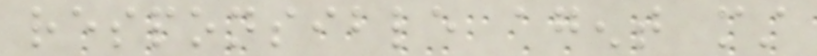responsible agent must
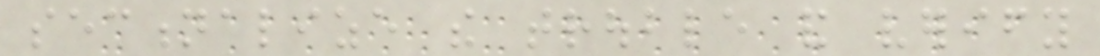sectionalize the trouble and verify
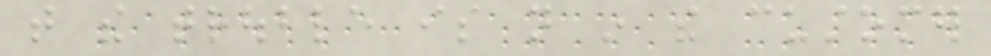that the trouble is not in the customer
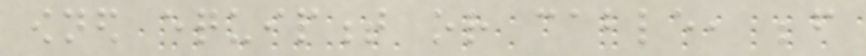owned equipment or cable, before
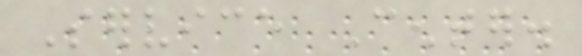Service Center.
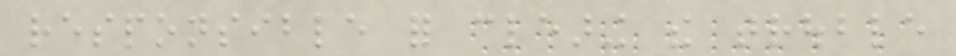responsible for clearing the trouble
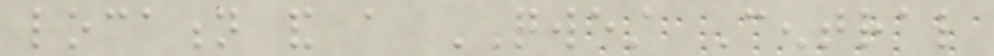location and a QWEST Central
